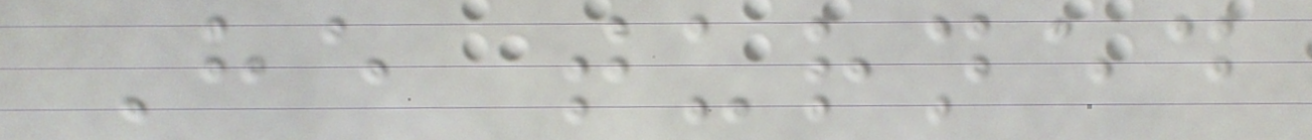He turned
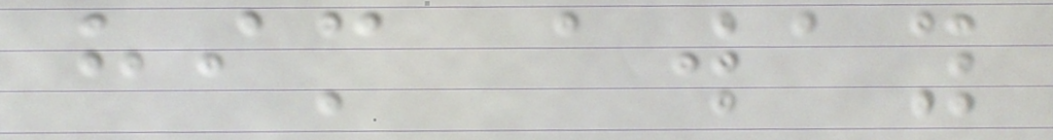him away
